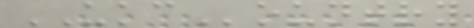UKCountry
